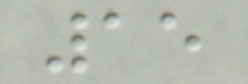15
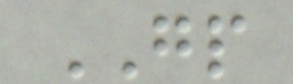GP
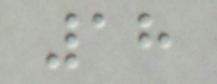18
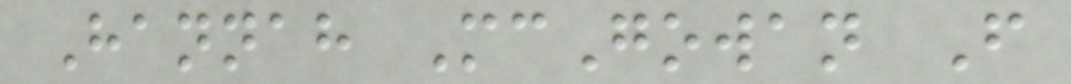Hannah McGowan F
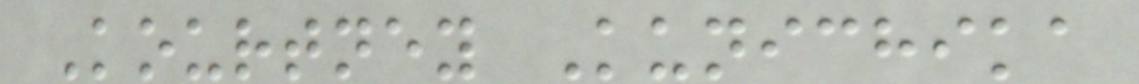Kourtney Kunichika
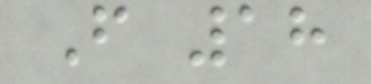F 18
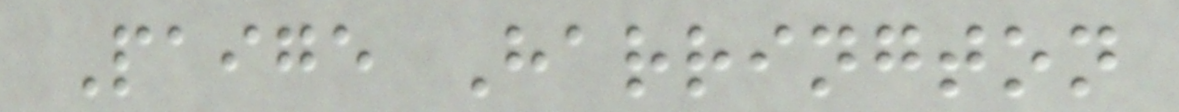Paige Harrington
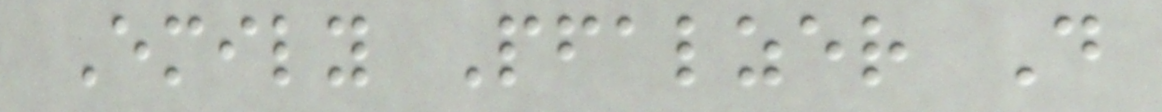Emily Pfalzer D
